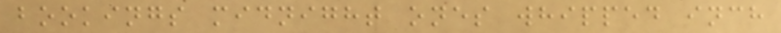bookings midnight ones whipped inch
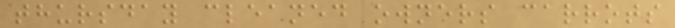thursday cleaned owners carrots
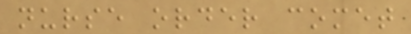nurse order comet
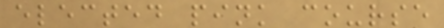elected pink course
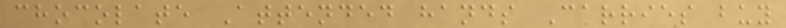chocolate Attended hands Carries buy
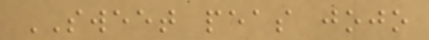SWEET peas jojo
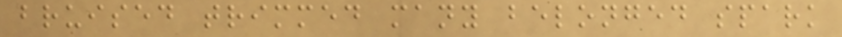bruised trimmed many belonged spark
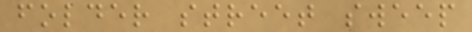folder street sweep
